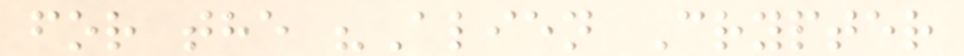for the "Alien Crypter
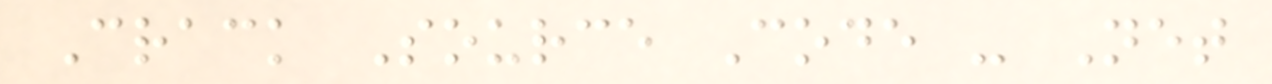Crack Source Code - Net
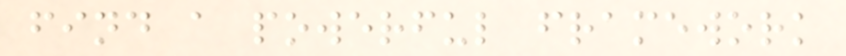find a powerful framework
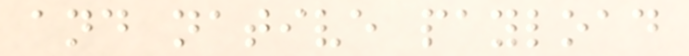and native payload
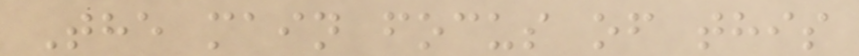The main focus of this
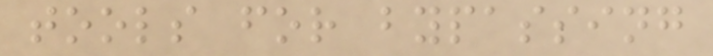tools for bypassing
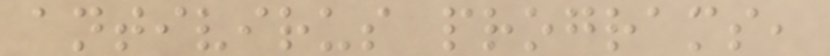antivirus programs,
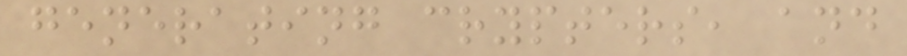generating crypters, and
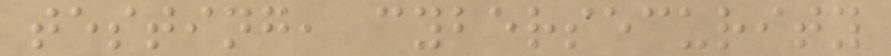testing, cybersecurity
